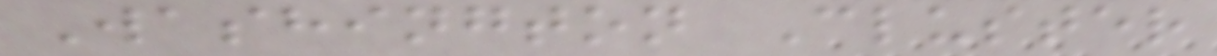Washington Cluster
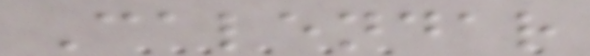Calendar
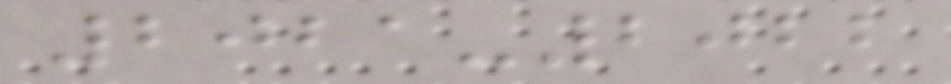2021-2022
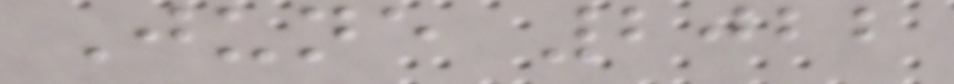June 2022
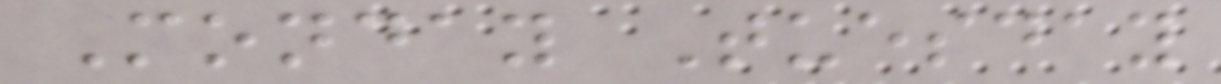Monday Tuesday
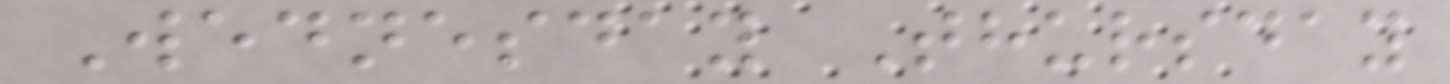Wednesday Thursday
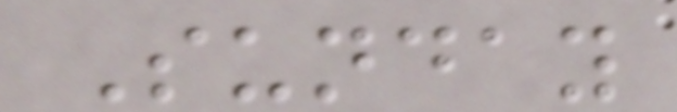Sunday
